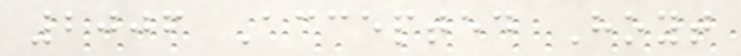2006 Accepted Hoyt
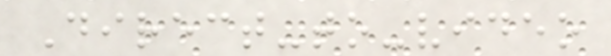Direct-to-video
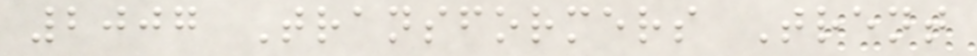2007 Transformers Trent
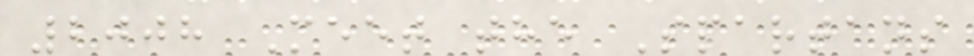2008 Meet the Spartans
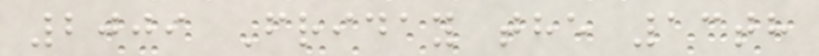2009 Friday the 13th
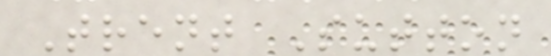Trent Sutton
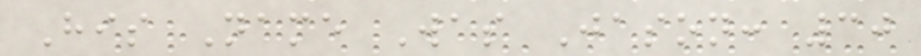His Name Was Jason: 30
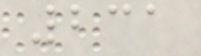231
